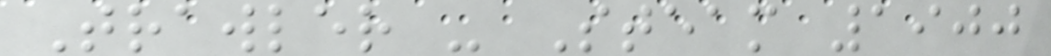Trawler - Steam 1900
